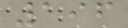196
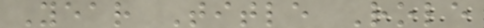Year Title Role
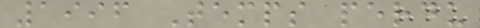1996 Temps perdu
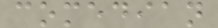comedian
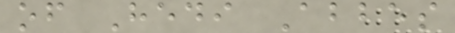of Hedi Abbes
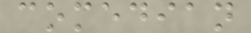comedian
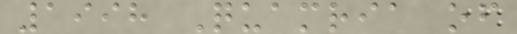1998 Quamria of
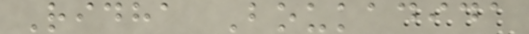Ridha Boukadida
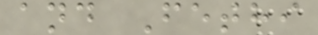and Fethi
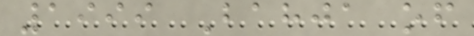1999 Bahja of
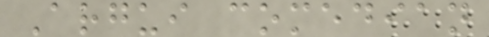Argui comedian
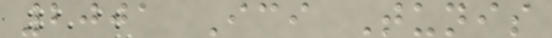2001 Ici Tunis
